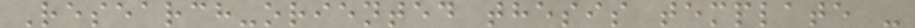Research-oriented thesis template -
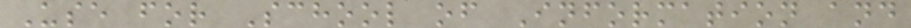Use for School of Information and
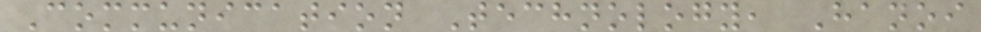Communication Technology, Hanoi
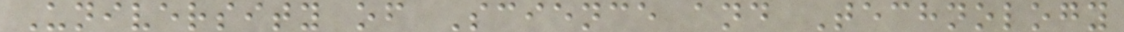University of Science and Technology
